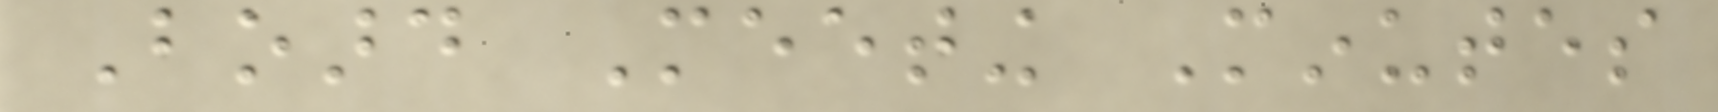Board Meeting Minutes
